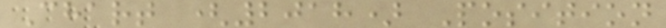Chart (2018) Position
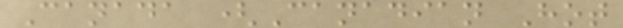Canada (Canadian Hot
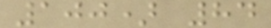100) 84
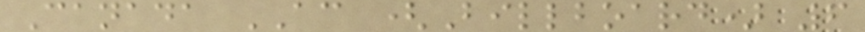Canada AC (Billboard) 6
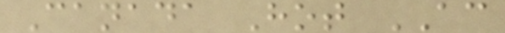Canada Hot AC
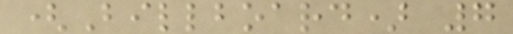(Billboard) 7
